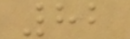82
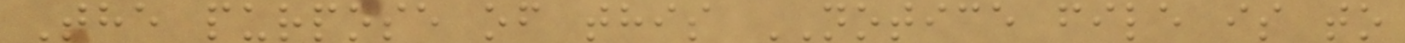The purpose of this NOTICE file is to
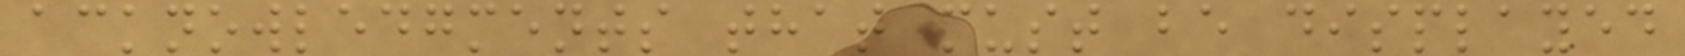acknowledgments that must be displayed
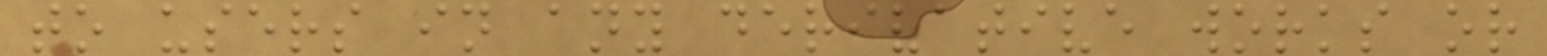to users in any derivative works or
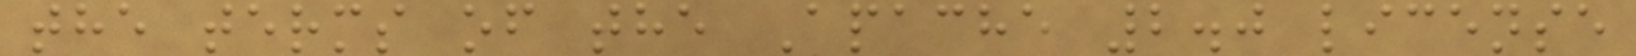the terms of the Apache 2.0 license
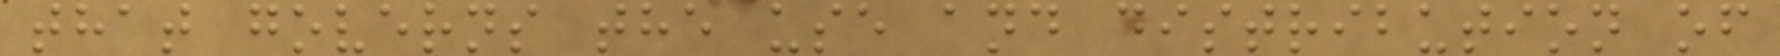that governs the use and distribution of
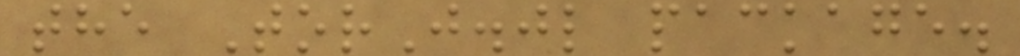the TorJ.jl package.
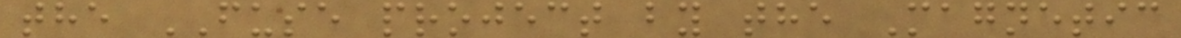the FUSE project by the Magnetic
